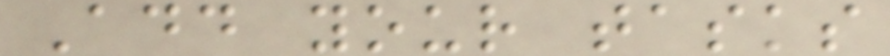Add your tasks
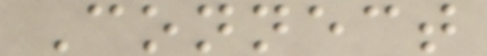Connect
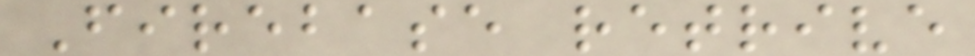Firebase retrive
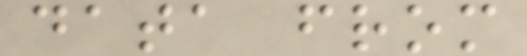data from
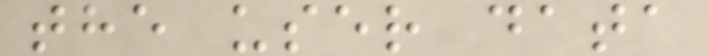the user data
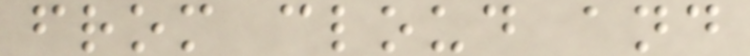from cloud and
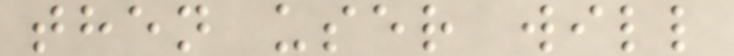then user will
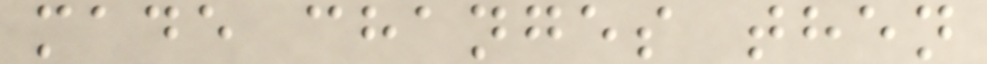made changes then
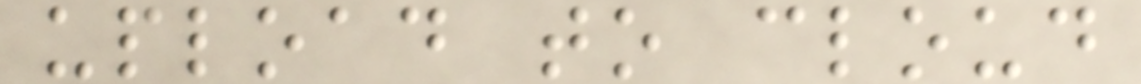upload to cloud
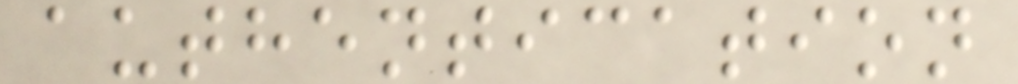authentication
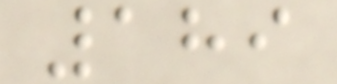189
